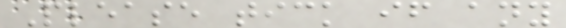Please tick if any
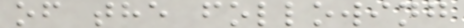of the following
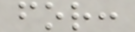for:
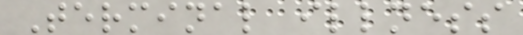Terminal illness
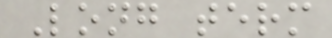Long term
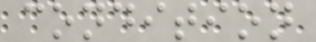condition
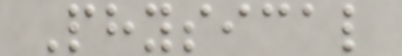Physical
